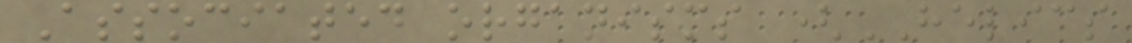Associated organisms (HELICS
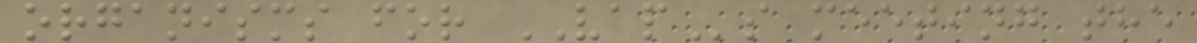organisms for VAPs meeting the
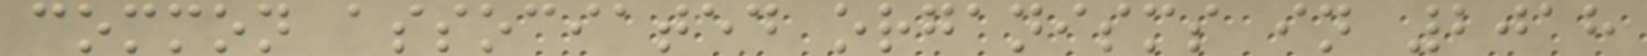common associated organisms in 2018
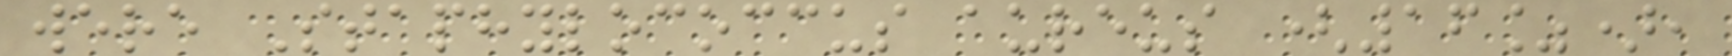were Staphylococcus aureus (16%),
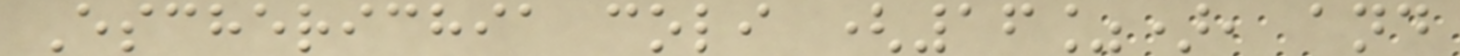Escherichia coli (16%), and
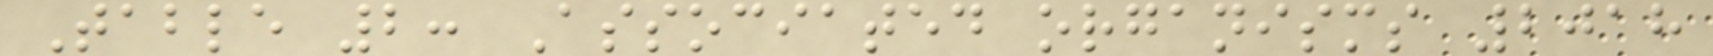Table 2: Associated organisms 2018
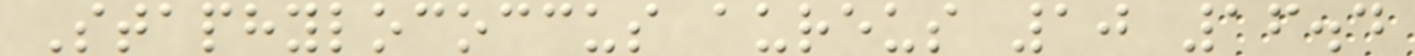Staphylococcus aureus 10 16.4
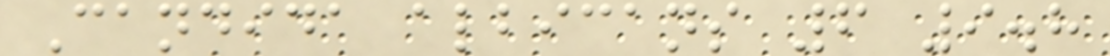Candida albicans 6 9.8
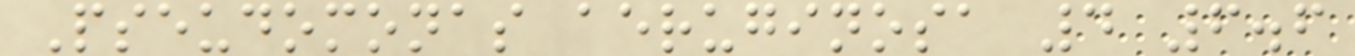Pseudomonas aeruginosa 4 6.6
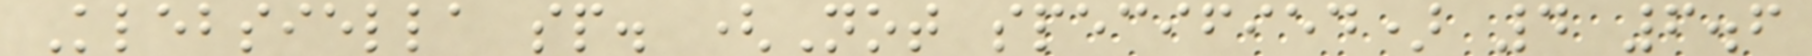Klebsiella sp. (Not specified) 4 6.6
